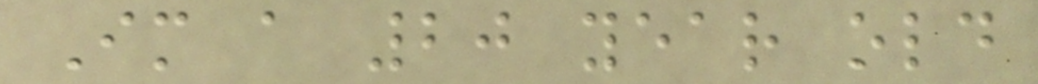Im a 20 year old
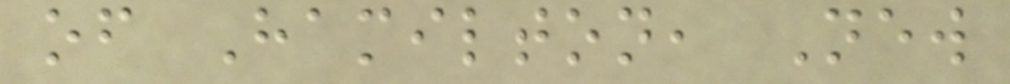of Hamilton, New
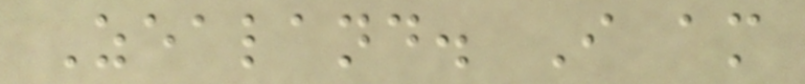Zealand. I am
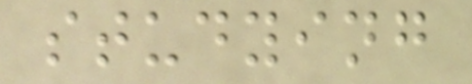studying
